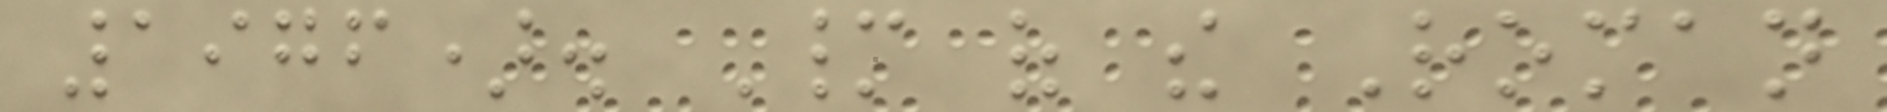1976). Many of the Roman
